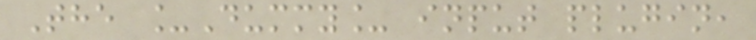The _Dummy_ input plugin,
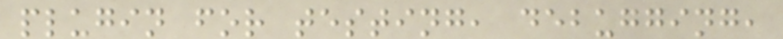plugin for testing, debugging,
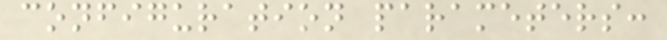configuration parameters:
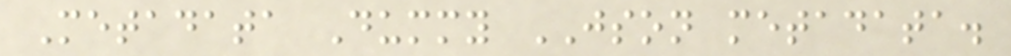Metadata Dummy JSON metadata.
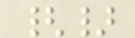{}
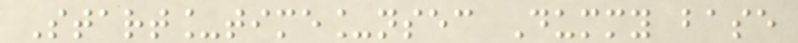Start_time_nsec Dummy base
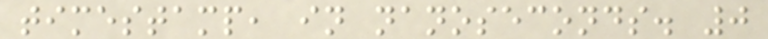timestamp, in nanoseconds. 0
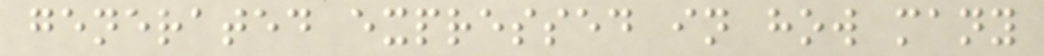generated expressed in how many
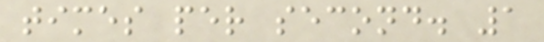times per second. 1
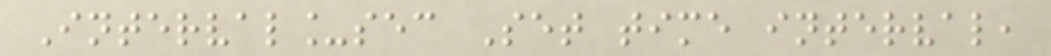Interval_sec Set time interval,
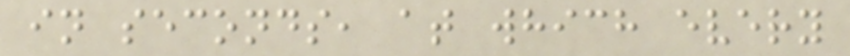in seconds, at which every
